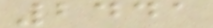2441
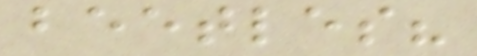beetles?
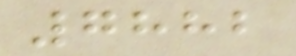7882
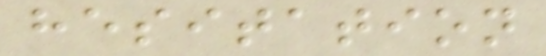hesitation
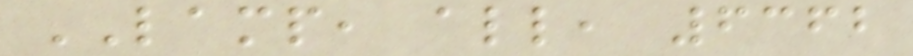LAMP, all, 6362
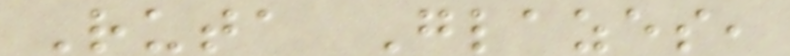Ruta Glazes,
